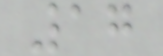17
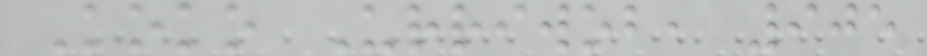Koko Urriwob, 905
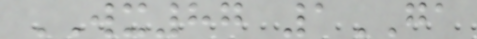WX87 1GA
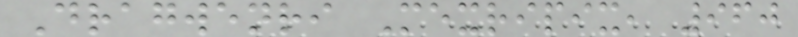Dragwenri Mexripix, 960
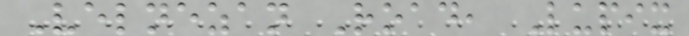Velnezan Road, Lupix
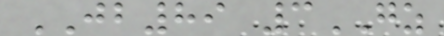JB89 3GZ
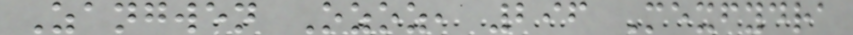Zangwen Ozoz, 296 Mexfydra
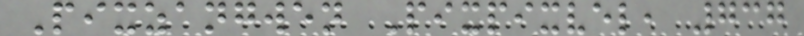Pixzangwen Pixpixvel, 737
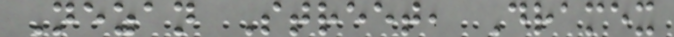Nezan Street, Dramex
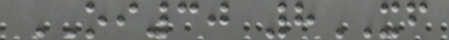OI30 8XF
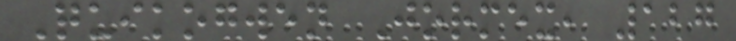Quikogwen Jormex, 127
